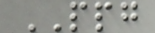PPG
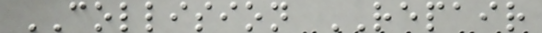COLLISION REPAIR
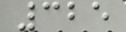325
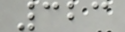323
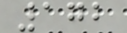172
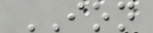ION
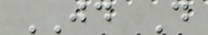JD D
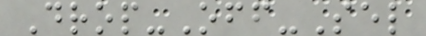Drop-Off-Sel
